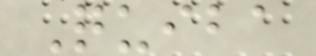Quiba
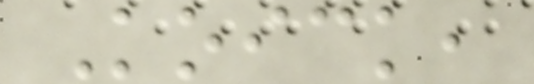Koick,
